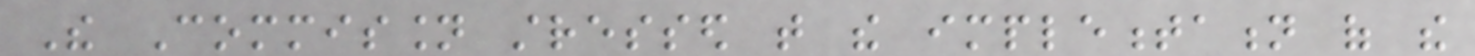The Commission stressed that the implementation of the
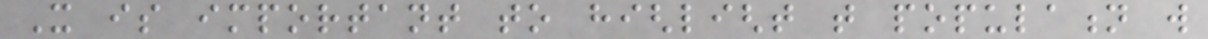It is important to highlight that population will
